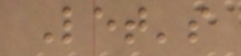Let's
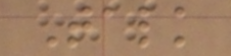Talk
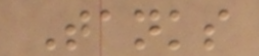Tanks
